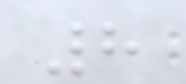8
